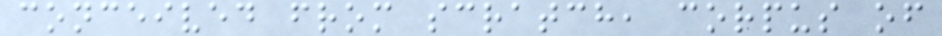conceived from scratch, corpus of
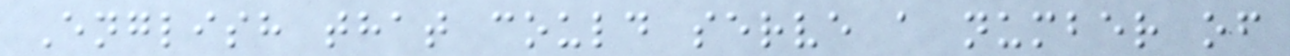English that could serve a number of
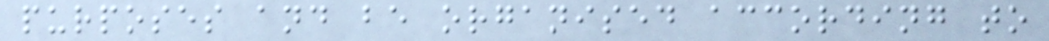purposes and be organised according to
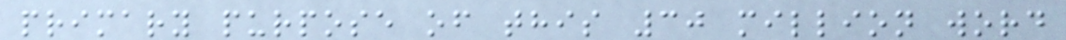primary purpose of this 30 million word
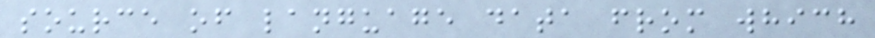source of language data from which
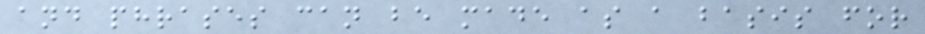and phrases can be made as a basis for
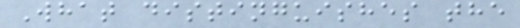What distinguishes the
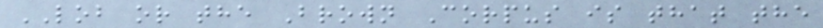LOB or the Brown Corpus is that the
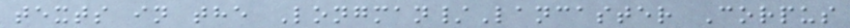texts in the Longman/Lancaster Corpus
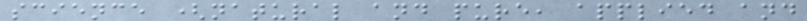science (natural and pure, applied and
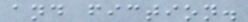and fiction.
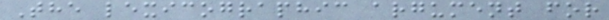The lexicographic argument for
